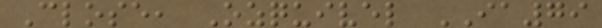Close, Ozquivel IA79
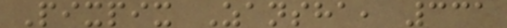Pixpix Zansha, 331
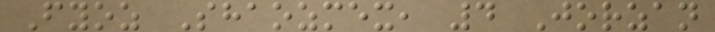Fyoz Shaozmex, 4 Jorzan
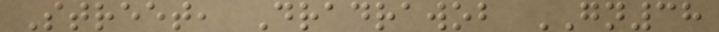Street, Dradrawob GN38
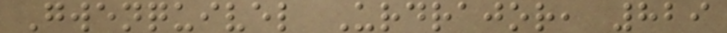Gwenquivel Urdrajor, 829
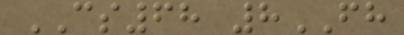CS68 8FH
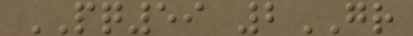PQ59 2GR
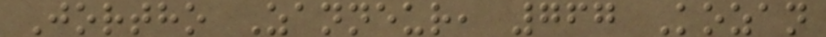Jortho Zanneur, 767 Kozan
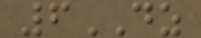6DZ
